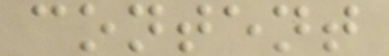content
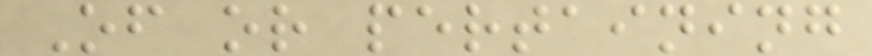Of or pertaining
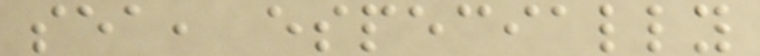sea, especially
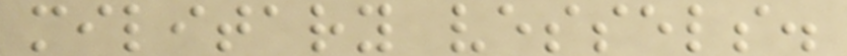military vessels.
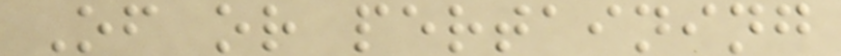Of or pertaining
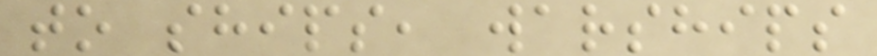to ships, warships
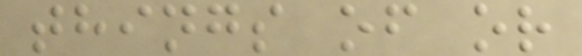things of or
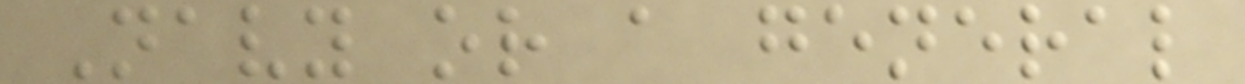Navy or a general
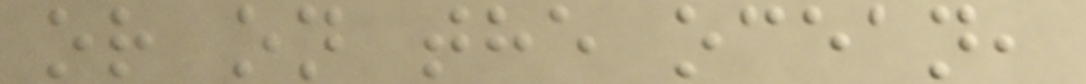or on the ocean,
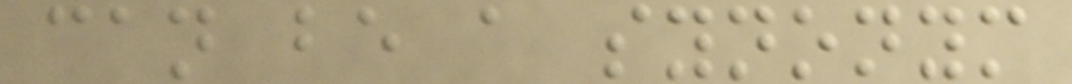can be a synonym
